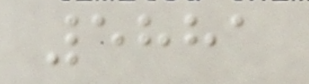5881
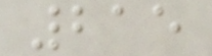215
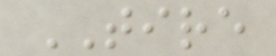TIRE
